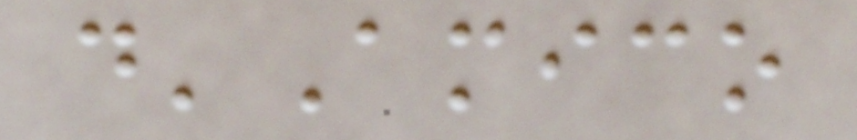d'Amico
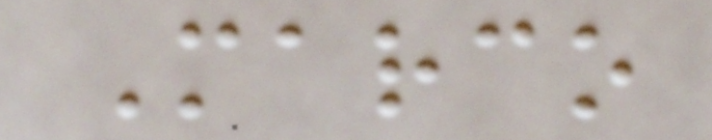Marco
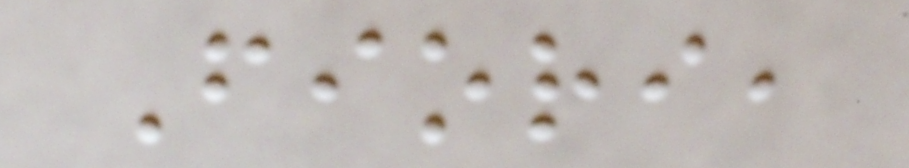Fiori,
